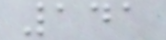141
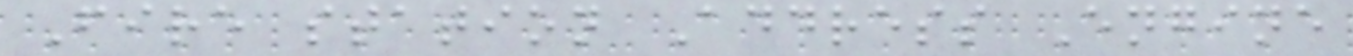Fire station Address Engine
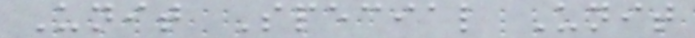Unit Special Unit
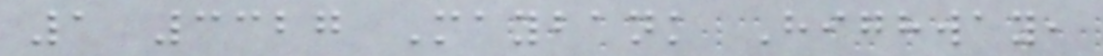1 3327 Maybank Highway,
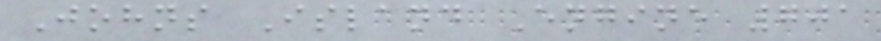Johns Island Engine 701
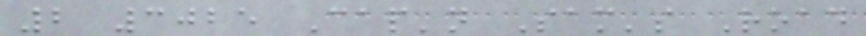2 3025 Cap'n Sam's Road
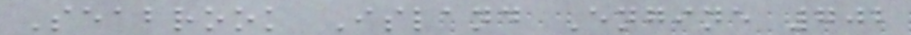Seabrook Island Engine 702
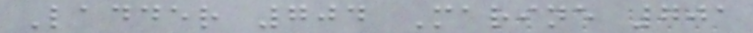Ladder 704 Marine 701
